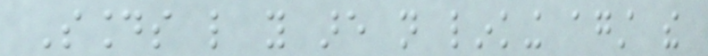Sounds like you are not linking against the
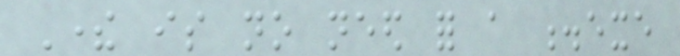There is no need for a .exe
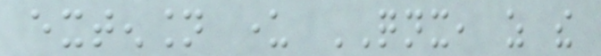extension under QNX, as the
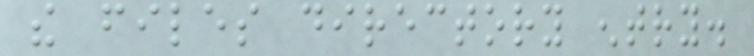the files directory entry.
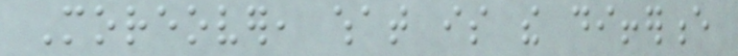Moreover, what is the difference
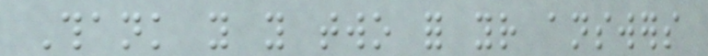Thank you you two for your answers
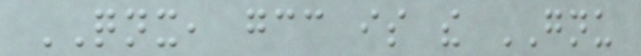QNX, gcc is the GNU
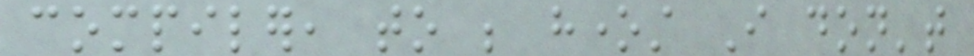compiler, to be honest I don't
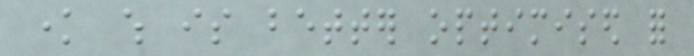know which is better optimised for
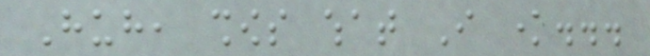Huh, shows what I know...
